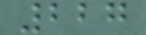227
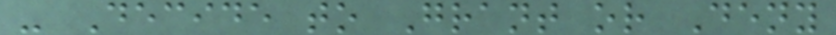- Decide to Grant or Deny
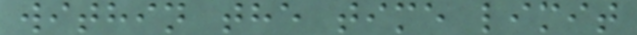within the time limit
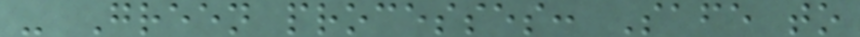- Green processes: Safe to
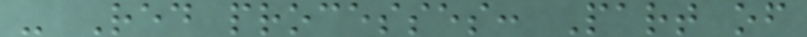- Red processes: Part of
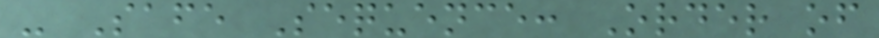- Safe Sequence: Order of
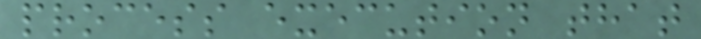process execution that
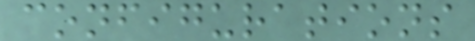configurations
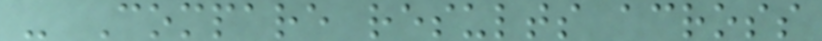- Compare results across
